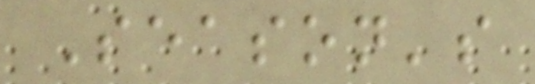Season's
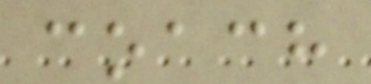coach
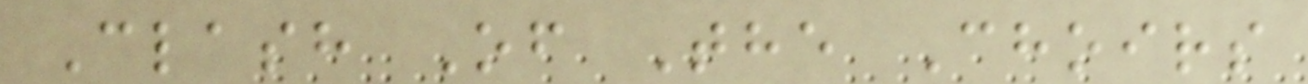Clash Of The Choirs
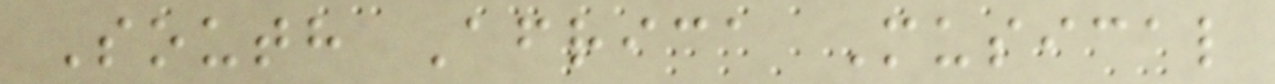South Africa Musical
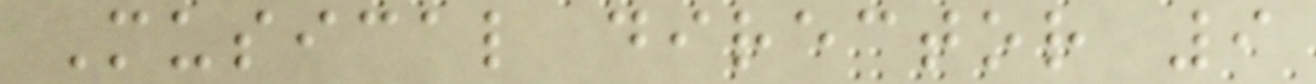Musical director 9
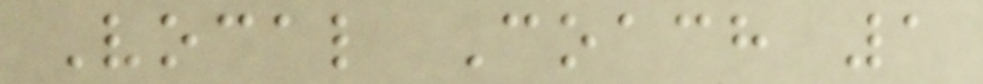Vocal Coach 1
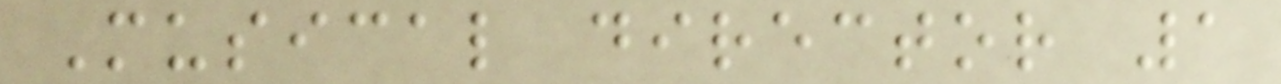Musical director 1
